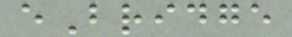eBridge
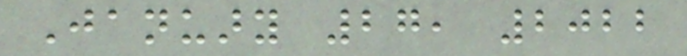January 27, 2022
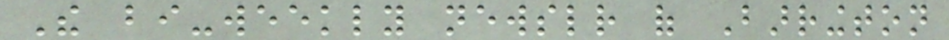The bi-weekly newsletter of Barrington
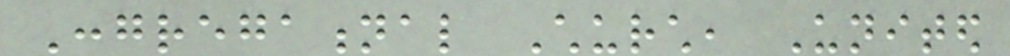Congregational Church, United
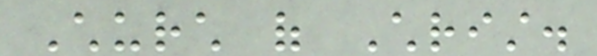Church of Christ.
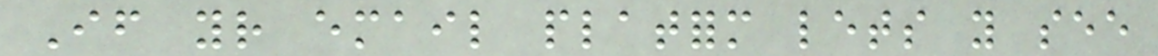If your email platform lets you see
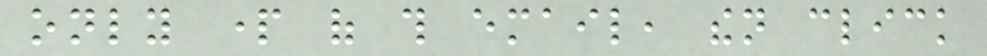only part of this email, then click
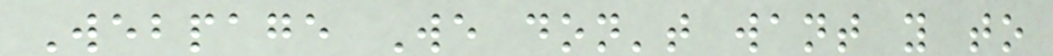Webpage We don't want you to
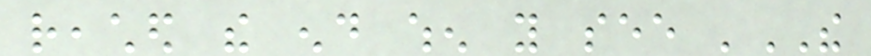reached the end when you see 'THE
